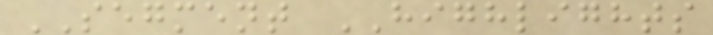SEGMENT HIGHLIGHTS
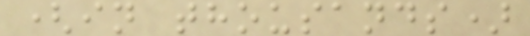(in thousands)
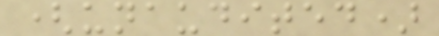(unaudited)
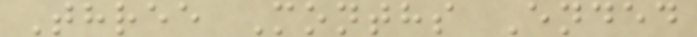Three Months Ended
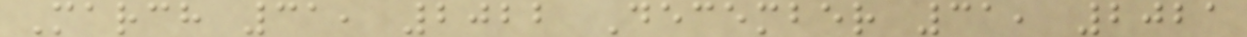March 31, 2022 December 31, 2021
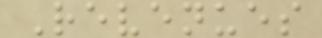Revenues
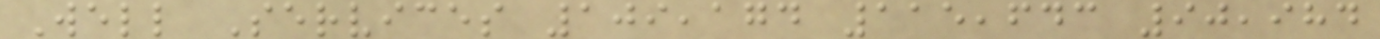Well Services 109,174 115,643 90,984
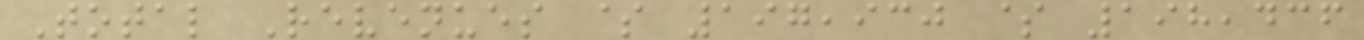Total Revenues $ 197,930 $ 198,436
